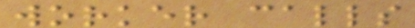worker calls
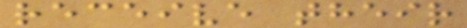receive their
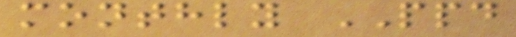monthly PPD
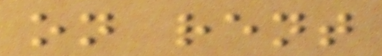on rent
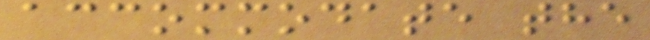accommodate the
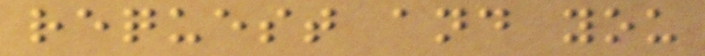request and you
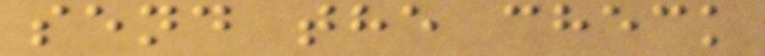send the check
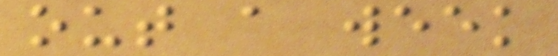out a week
